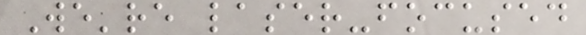We're laser-focused
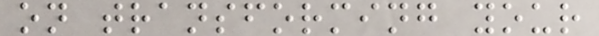on transforming your
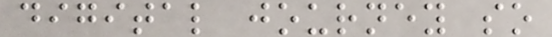digital journey so
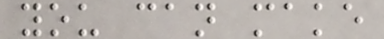you can make
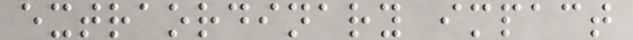extraordinary impact
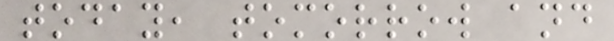today, tomorrow and
